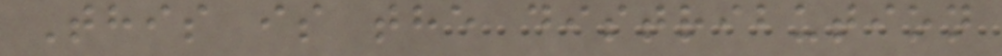This is the distribution
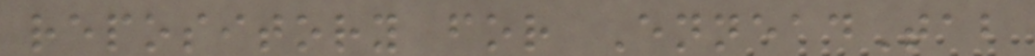repository for EnneadTab
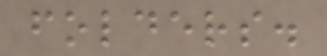folders.
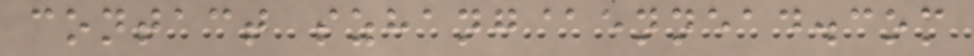contact szhang@ennead.com
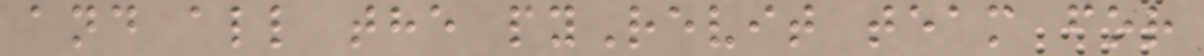and all the pyRevit team for
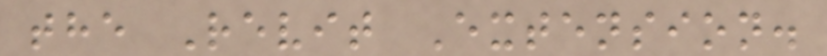the Revit Extension.
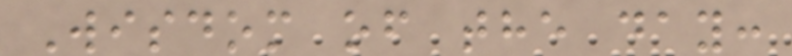Wisdom of the day:
